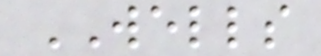WELLS
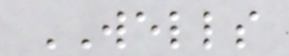WELLS
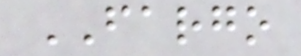FARGO
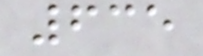635
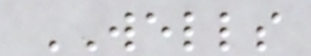WELLS
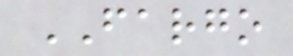FARGO
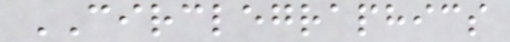CIRCLEGRAPHICS
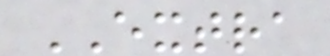EXTRA
